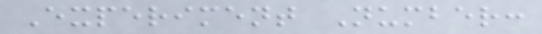Experiment Number:
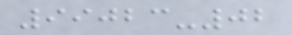99023-02
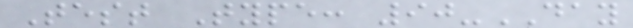Test Type: 90-DAY
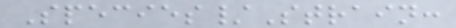Species/Strain:
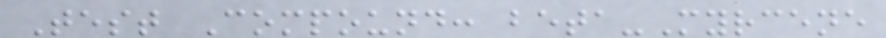Test Compound: beta-Myrcene
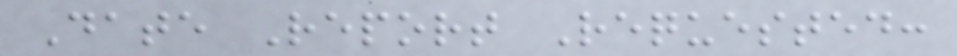Date Report Requested:
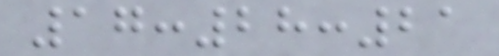17:28:21
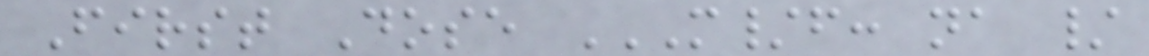First Dose M/F: NA /
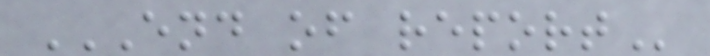END OF REPORT
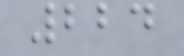224
